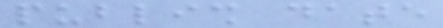publish date
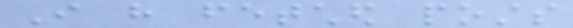I have fetched posts
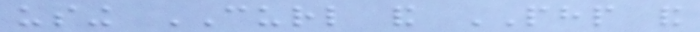using CURL and PHP and
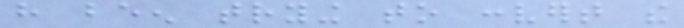have been trying to convert the
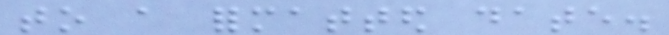to a formatted date.
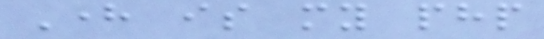Here is my php
